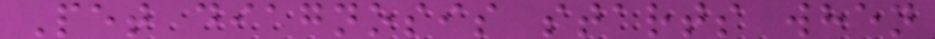Pet diagnosis starts when
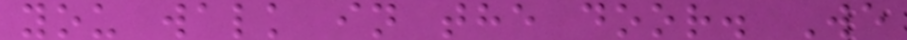you walk in the door. We
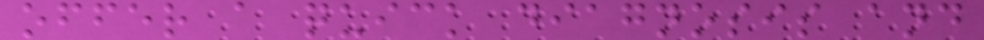offer a quick diagnosis and
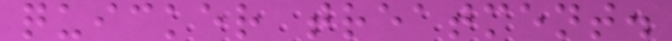quicker treatment.
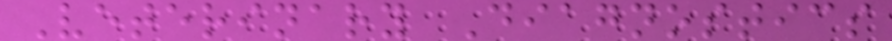Veterinary Diagnostics
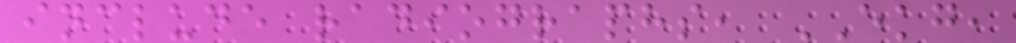include radiographs, EKG,
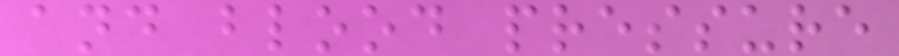and blood pressure
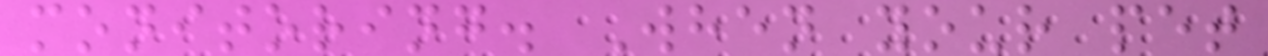monitoring. When your pet
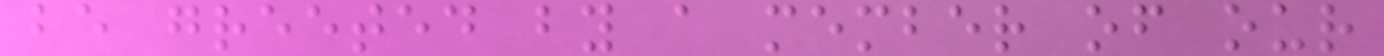be greeted by a member of our
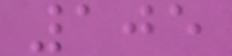105
